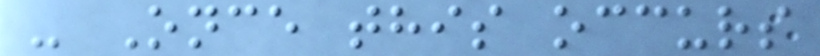- Once this occurs
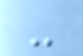-
